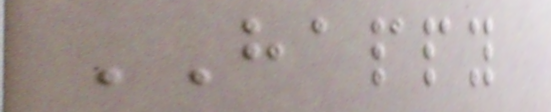HAPPY
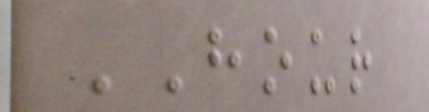HOUR
